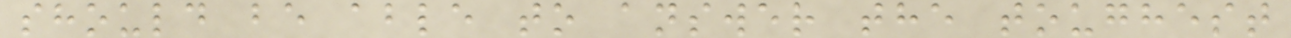should be able to answer the toughest
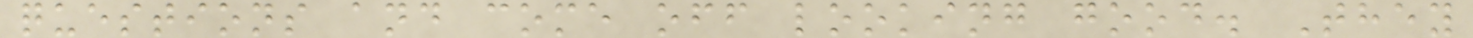questions and come off looking good. They
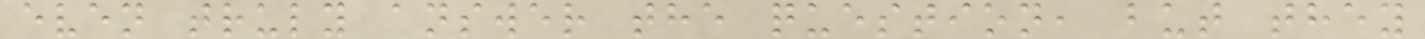even truly answer the question, but they
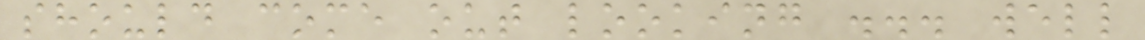should come out looking ... well
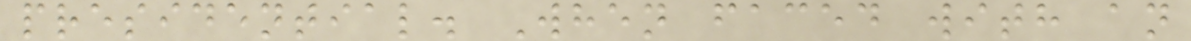presidential. When faced with an
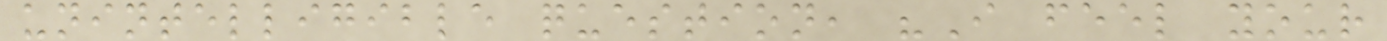unintelligible question, "I feel your
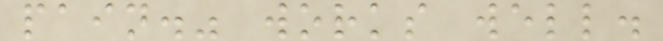pain." works well.
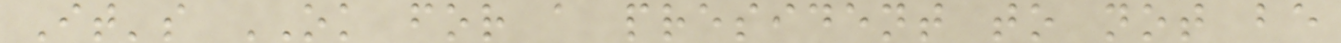It's OK for a president to not be
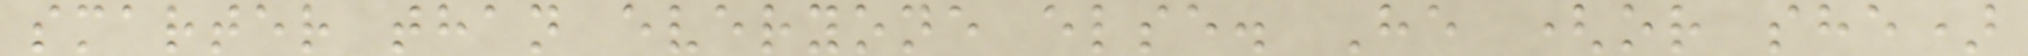smarter than everyone else. He (or she)
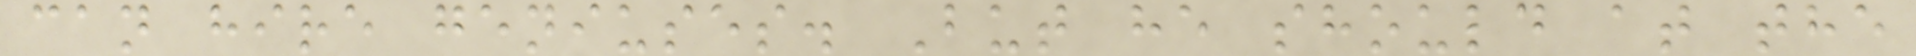can hire geniuses. But he should at the
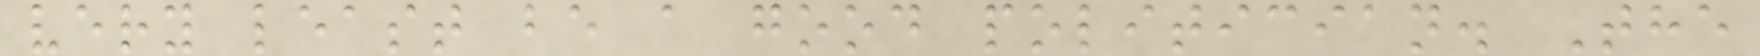very least be a good politician. The
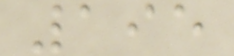195
